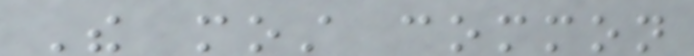The most common
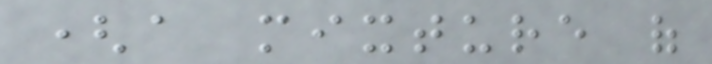(a mixture of
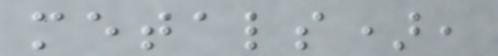metals),
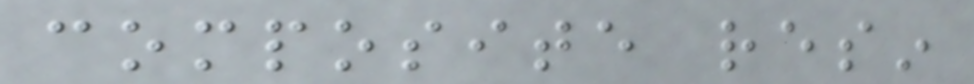composite resin
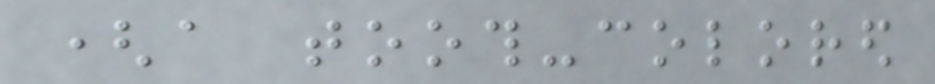(a tooth-colored
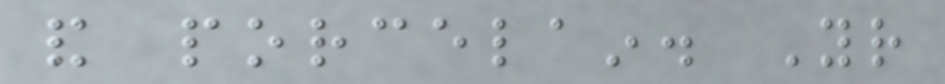and porcelain. Your
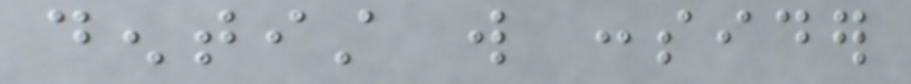dentist will consider
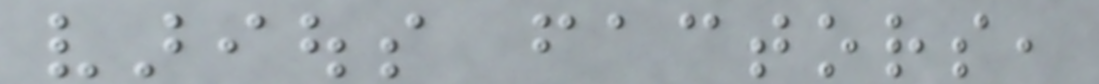various factors,
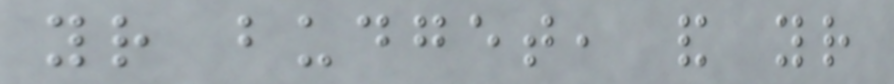your budget, and your
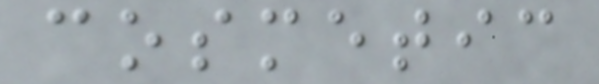cosmetic
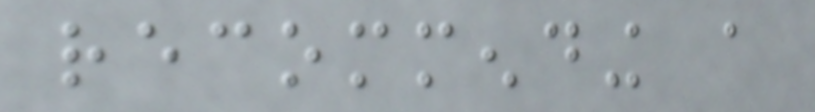recommending a
